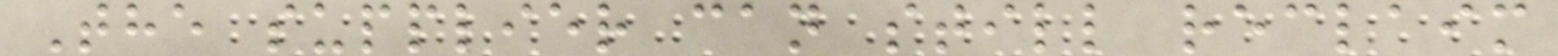The supplier can still reclaim
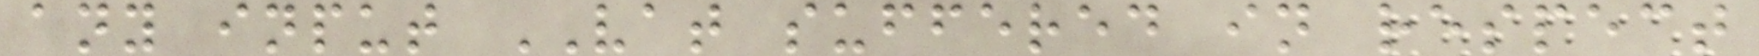any input VAT suffered in respect
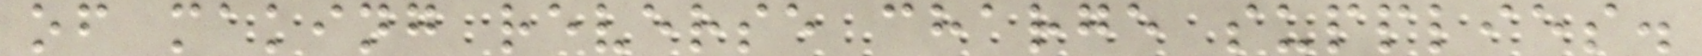of making reverse charge supplies.
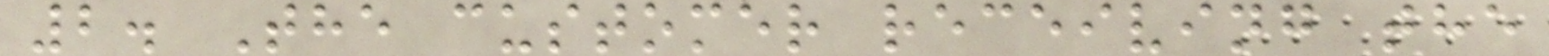2. The customer receiving the
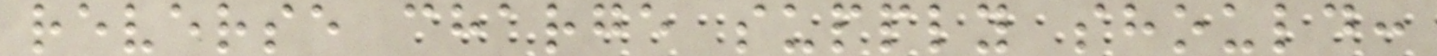reverse charge supply should:
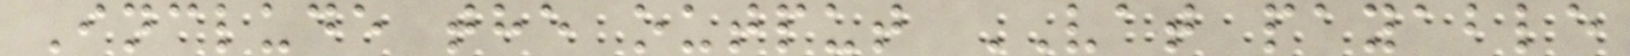Include the output VAT payable
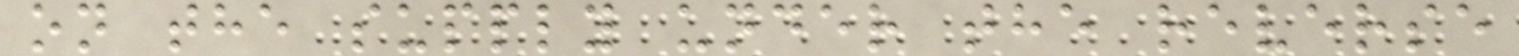on the supply under the reverse
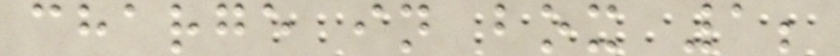charge in box 1;
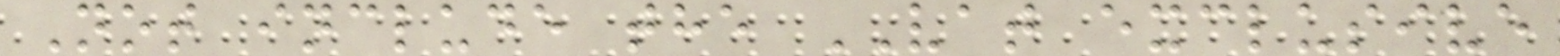Not include the VAT exclusive
